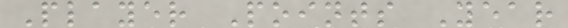Player Points Year
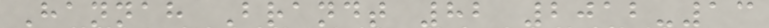Hannah Brandt 82 2012-13
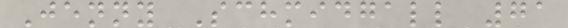Jenny Schmidgall 71
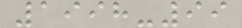1998-99
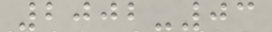2002-03
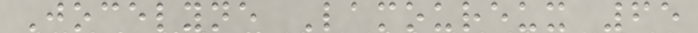Jocelyne Lamoureux 65
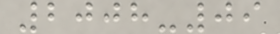2008-09
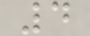4
